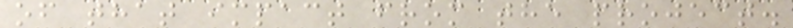of that impact from the project.
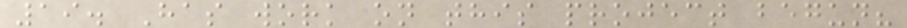19. Has work on this project begun?
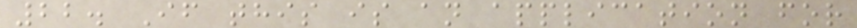22. If this is an application for
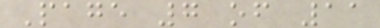Page 7 of 11
